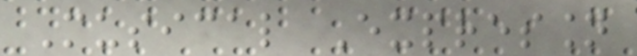Musical Expression
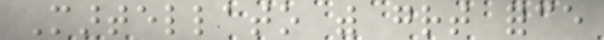Martellato with great force
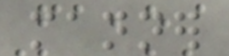manner
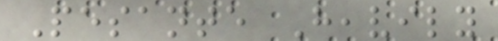Pesante Heavily
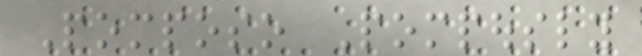Pomposo Pompously
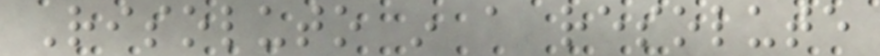Risoluto in a resolute
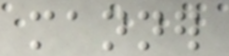manner
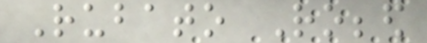Rubato Robbed
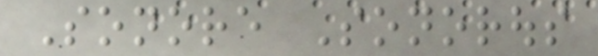Sonore Sonorous
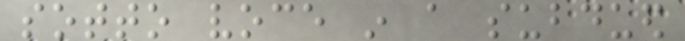sotto voce in a subdued
